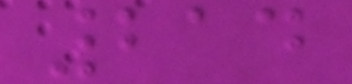214
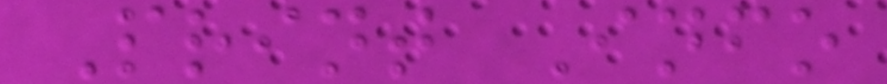Print Info
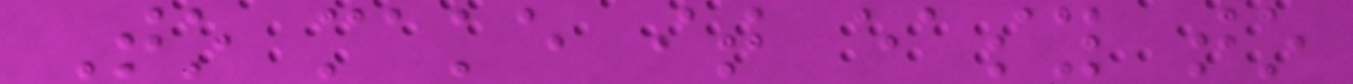To make it easy to
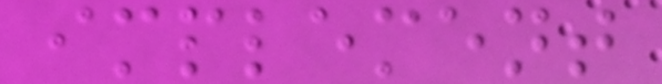implement
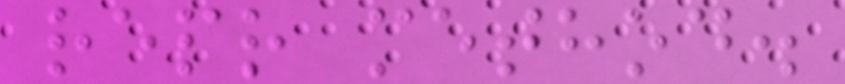repr method.
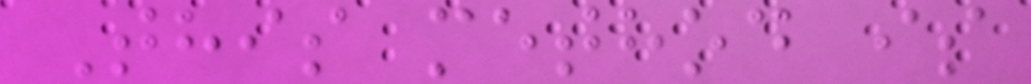This method is
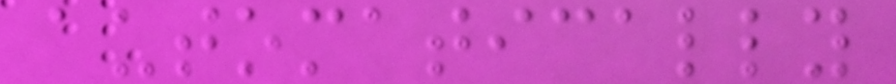automatically
